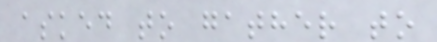asked to gather to
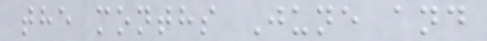the months June and
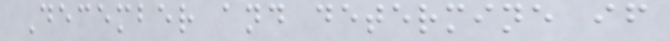December and determine if
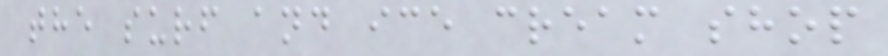the surf and ice cream shop
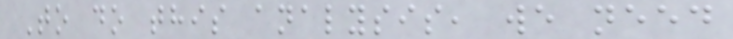To do this analysis, we need
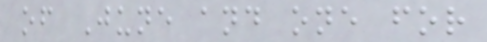of June and one for
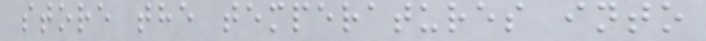store the temperatures into
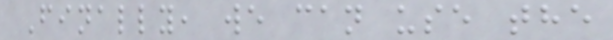Finally, we can use the
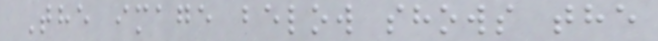The image below shows the
